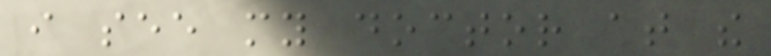i see my doctor at the
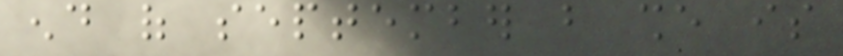end of september but she is
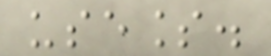useless.
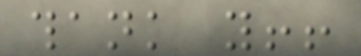thank you!!
